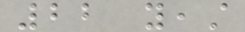22 yeast
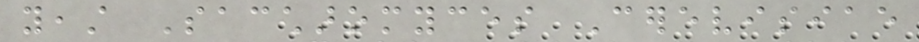yeast Saccharomyces Cerevisiae
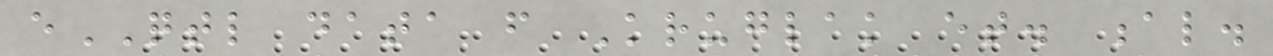eQTL data from Kruglak et. al.
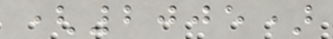(2005)
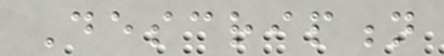Description
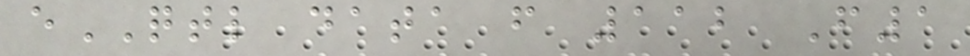eQTL data from 112 F1
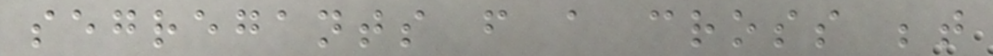segregants from a cross between
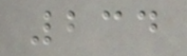234
